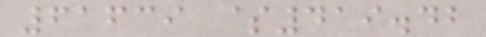61639 $419.42
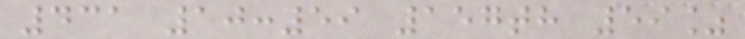431 10:59 157th 59%
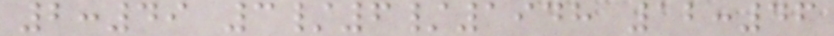2:49 3/6/1948 12:46
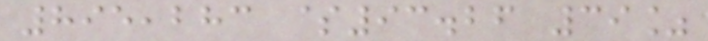895,283 $93.26 39%
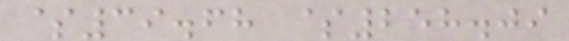$39.68 $258.09
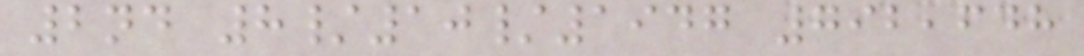2nd 8/10/1947 792,648
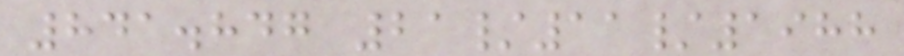841.847 21/11/1988
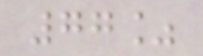77%
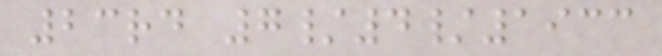23rd 7/4/1933
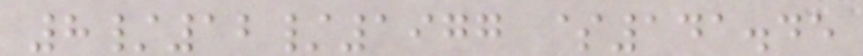8/12/1977 $141.45
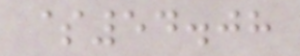$54.08
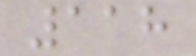118
